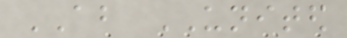ABOUT UNITED
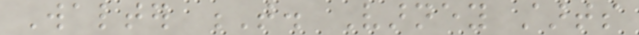Walter T. Varney starts
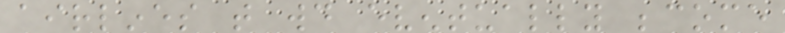airlines that would eventually become
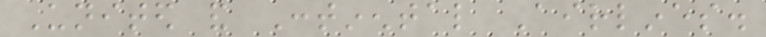United and Continental Airlines.
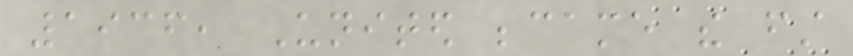1936, United became the first
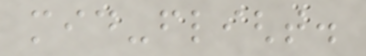mid-flight.
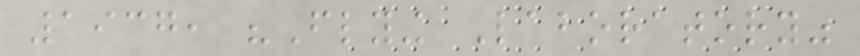1937, "Flying Laboratory"
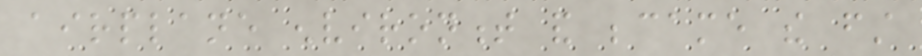airplane environment and became the first
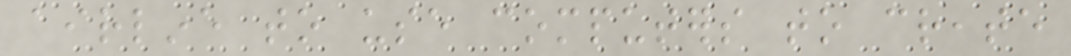airline to use computers to create
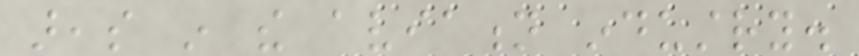areas in the aviation industry.
